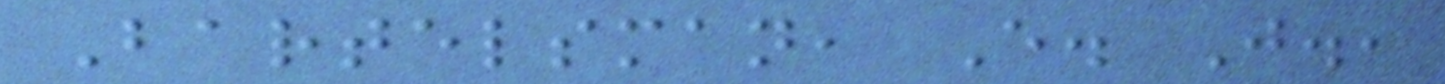Bartelsman, E. J.,
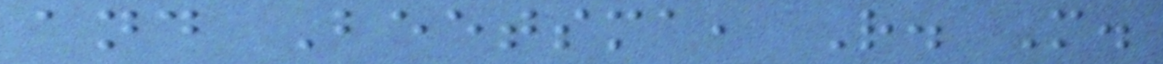and Beetsma, R. M.
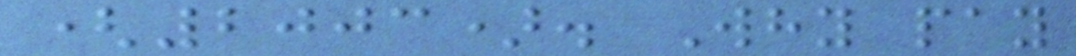(2003). Why pay
